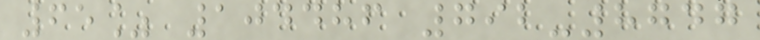65% 104486 792-8747
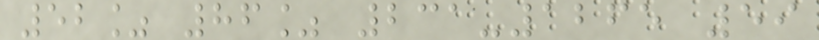52% 86% 231-1265 59
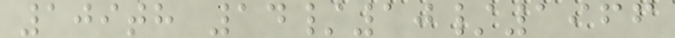109th 14/10/1966
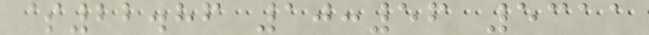$22.86 10:56 5311
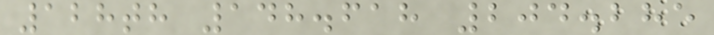128th 148.618 204.285
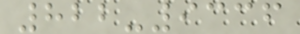822-9336
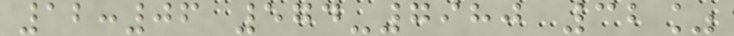12:06 574-7980 32%
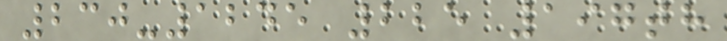230-1245 225 197th
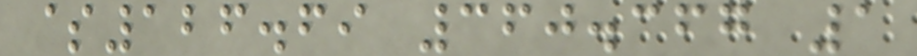$126.69 360.367 1
